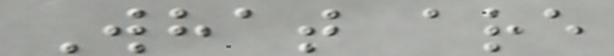What are
